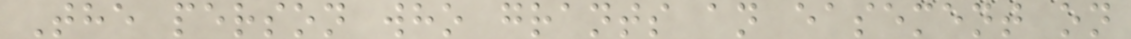The person who grants an easement on
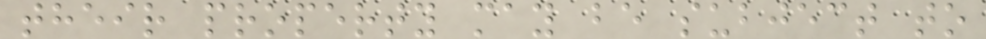their property may be subject to
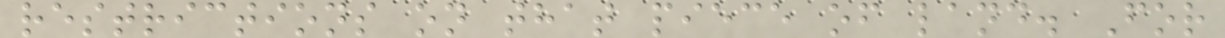restrictions on that piece of land. For
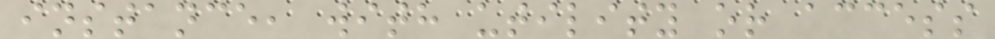instance, with utility or access
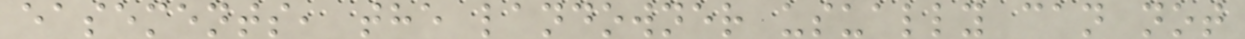easements, the landowner usually can not
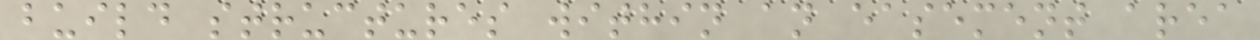build structures within an easement area
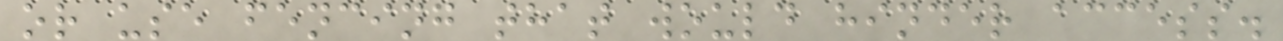or use fencing that would hinder access.
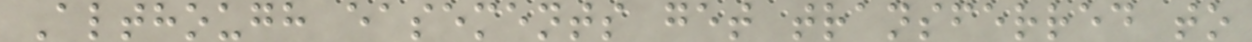Although easements get transferred to
